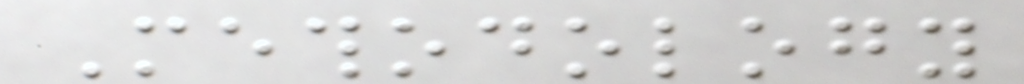Methodology
